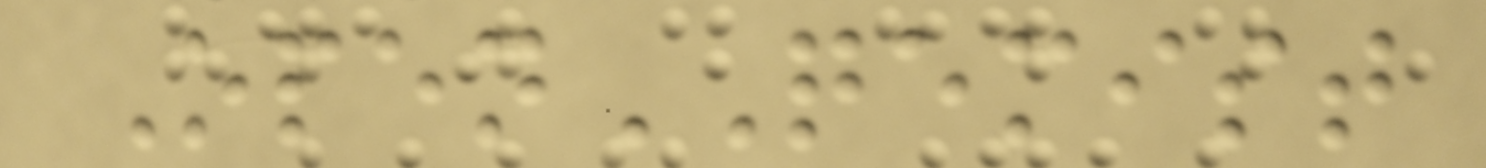OpenQEMIST
